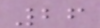26
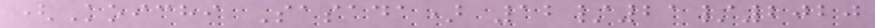(Koichi Sasada) 12/21/2020
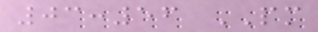03:56 PM
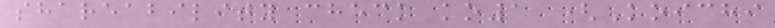shareability check ko1 (Koichi
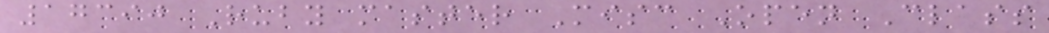17390 Ruby master Misc Open Class
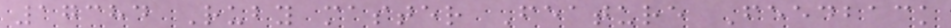17384 Ruby master Feature Feedback
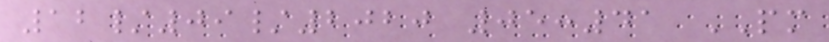12/09/2020 05:41 PM
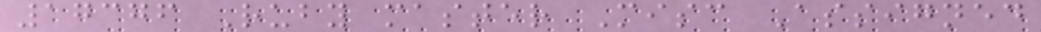17376 Ruby master Misc Assigned
